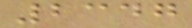2347
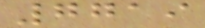7719
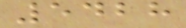5428
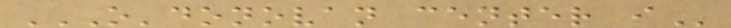O'DONOVAN CENTER I
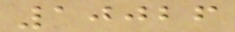10026
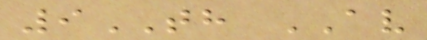9TH AV
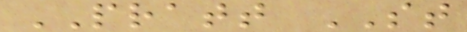PRATT ST
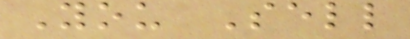You Sell
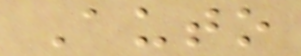Auto
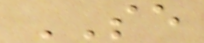SE
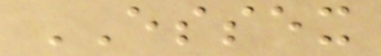ESSEX
